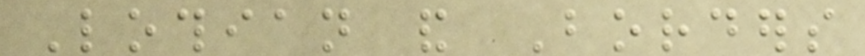Lothian and Borders
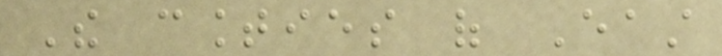The counties of East
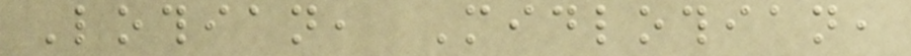Lothian, Midlothian,
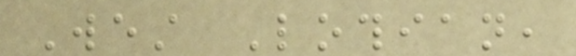West Lothian,
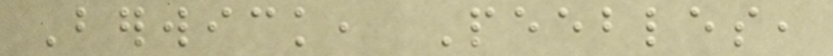Berwick, Peebles,
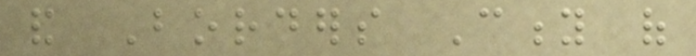and Borders City of
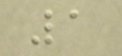1
